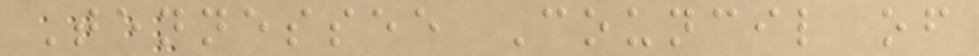Tennessee Council of
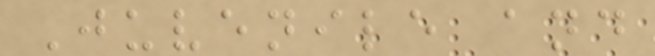Juvenile and
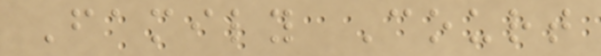Family Court
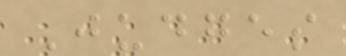Judges
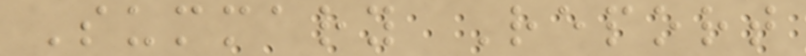Summary Report
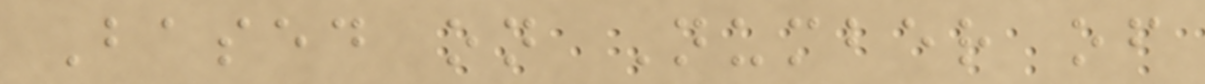Based on Number of
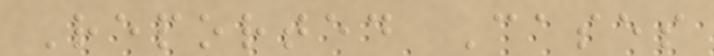Reported Cases
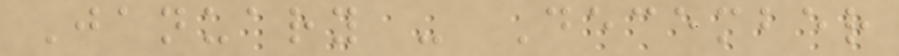January - December
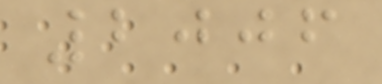2006
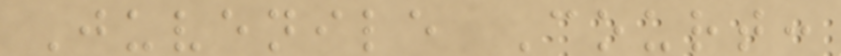Juvenile Court:
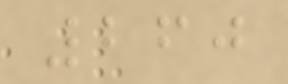260
